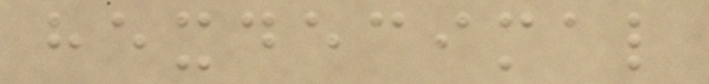hexdecimal
